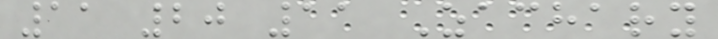11 20 11 Zachary
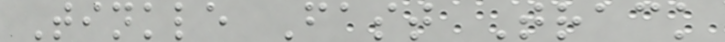Tinkle Fast Track
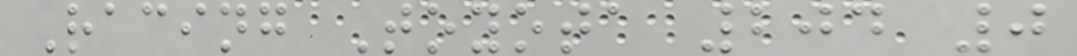Racing Toyota 204 0
